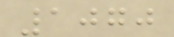1070
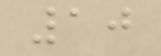10
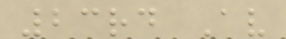23rd Av
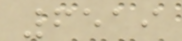6519
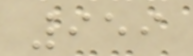959
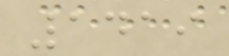1419
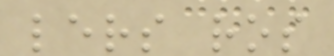lers ros
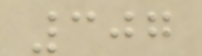307
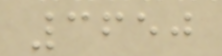3650
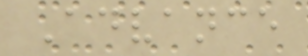Advance
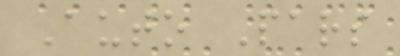Auto Pars
